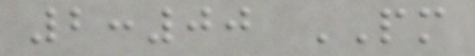2:00 PM
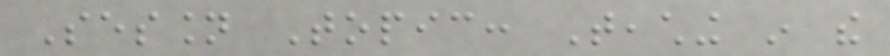Session Topic: Teaching in the
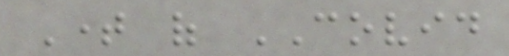Time of COVID
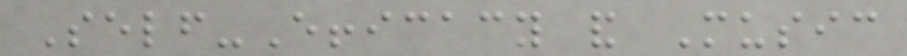Self-Efficacy and Music
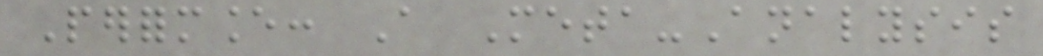Performance: A Meta-Analysis
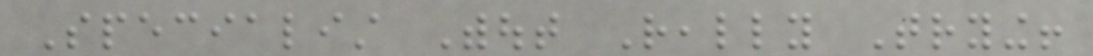Specialist Without Really Trying!
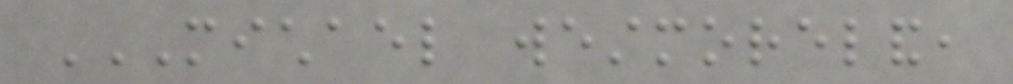MICHAEL WESTMORELAND,
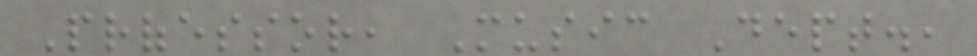Professor, Music Dept.,
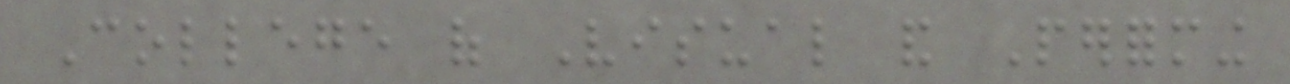College of Visual and Performing
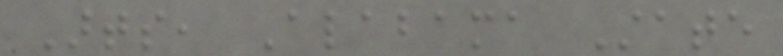Arts, Alabama State
